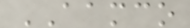AAMCO
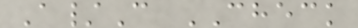A/C CHECK
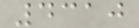4310
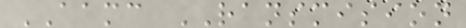AAMC RANSMISION
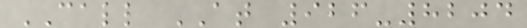CALL AT 926-8204
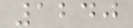1240
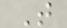T
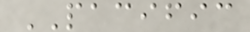PACIFIC
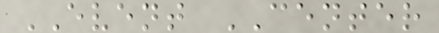EVENT CENTER
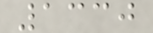1330
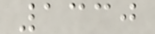1330
